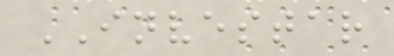INVESTAR
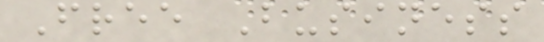Free Business
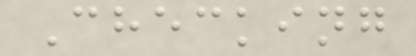Checking
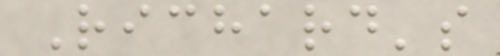Richard's
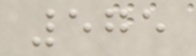575
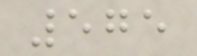575
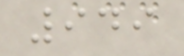949
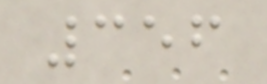356
